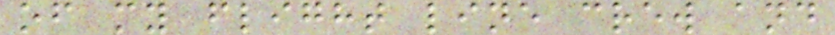of my flight line crew and
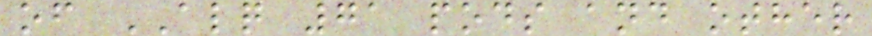of ALQ 71 pods and other
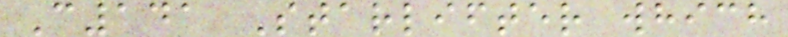C141 Starlifter which
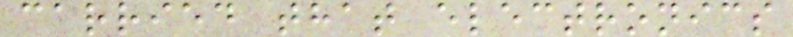carried that electronics
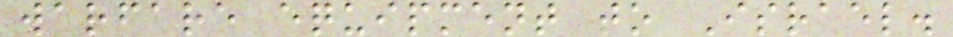warfare equipment to Israel.
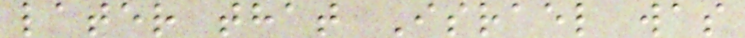later that Israel was
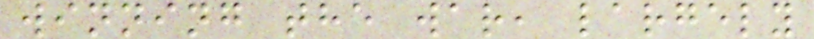winning the war, largely
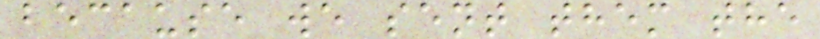because we sent them the
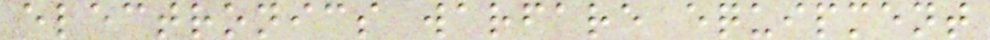electronics warfare equipment
